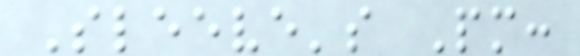Sleeve's Pm:
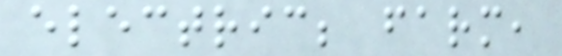electric; farm,
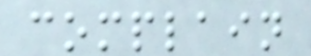complain
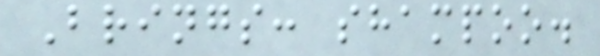Brings: shampoo.
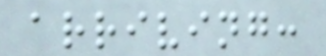arriving:
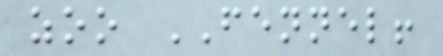zoo FENNEL!
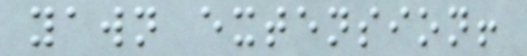yawn extension!
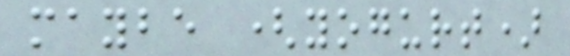maybe (yogurt)
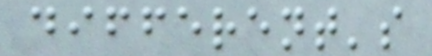different's
